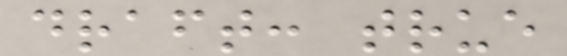draft: true
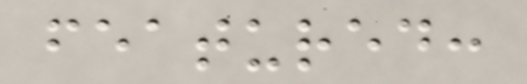featured:
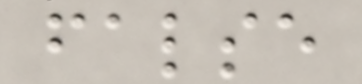false
